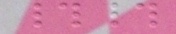##
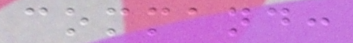command:
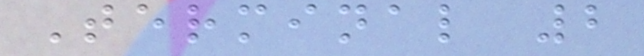Terminal 2
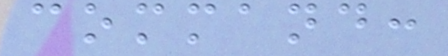command:
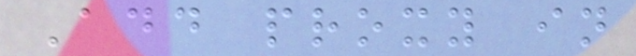Add proxy in
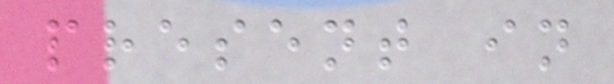present in
